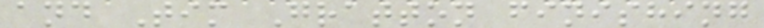and Tim Gratton finishing
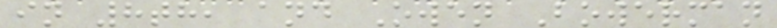in 8th, and Owen Bowerman
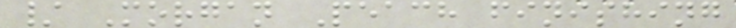/ Morgan Peach finishing
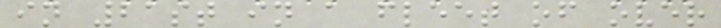in 21st in a fleet of over
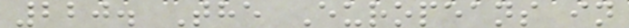220. The Europeans in
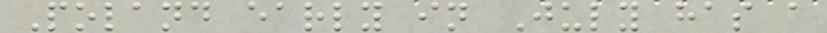Poland early in July has a
